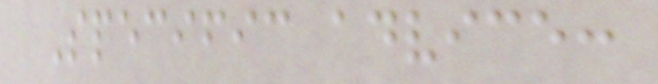Specific advice:
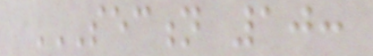SECTION 10:
